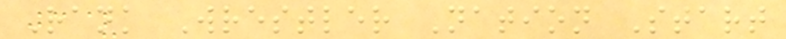Rank Wrestler Nation Start
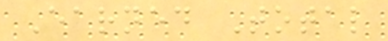Earned Total
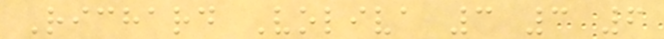Richard Voliva 3 3 6
